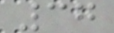37
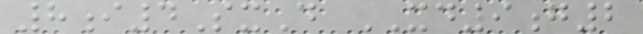8i4SxD XD9g2
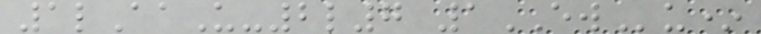1lAaU-2l7 1EWu*
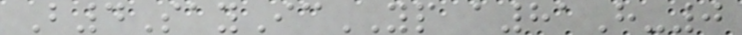B4SayIcYP a81H-0
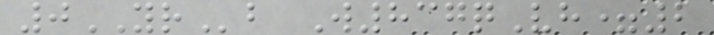0YRb W837qVh=2
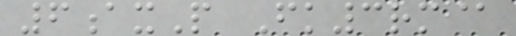6axP Fk3rm@
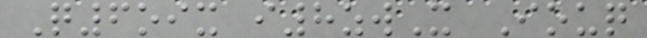Q6oix i8zwX Iouq
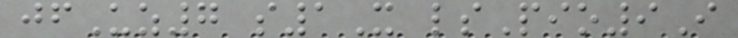jfUz7 s1X lsPio9I
